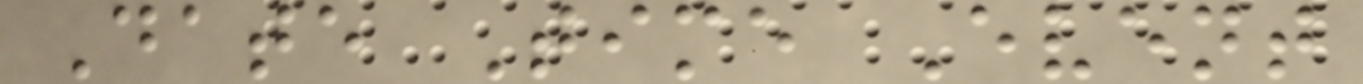Date Time Event
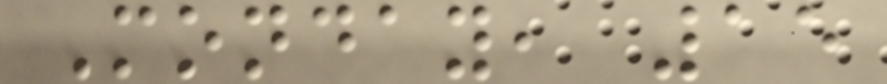Monday, 15
